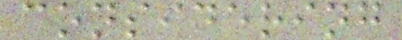considering
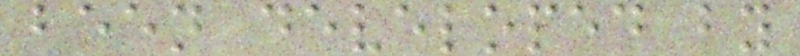been developed by
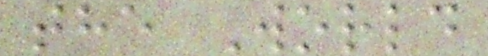the World
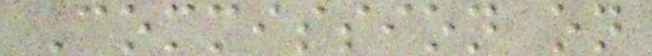Commission on
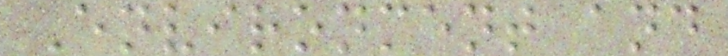Environment and
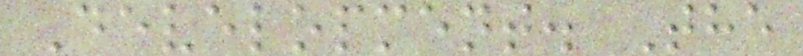Development. The
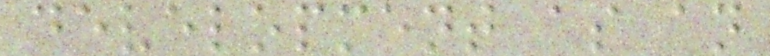development as an
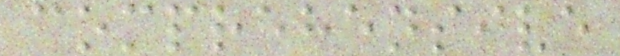comprehensive
